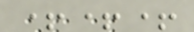+++
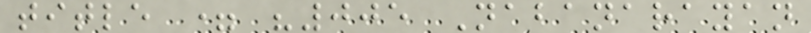title = "005 Nabanarayan
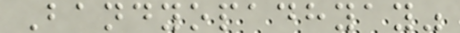Bandyopadhyay"
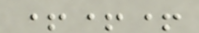+++
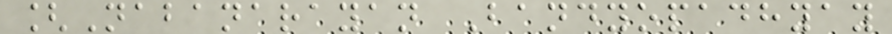[Nabanarayan Bandyopadhyay
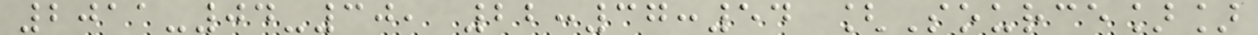2011-04-30, 22:37:54 [Source]]
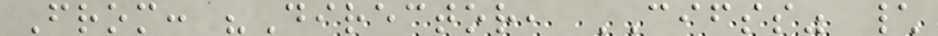From: "Director, CIFSS" \
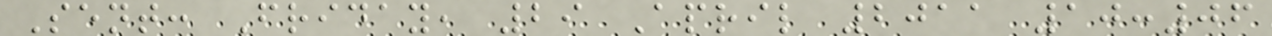Sent: Friday, 29 April 2011 10:06
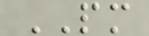PM
